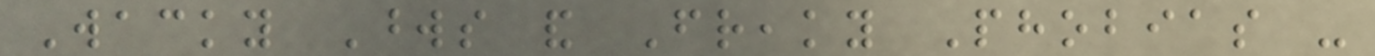Wacky Words and Freaky Phobias -
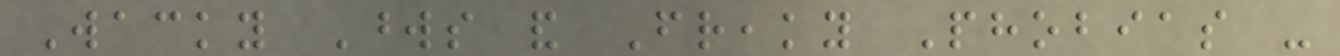Wacky Words and Freaky Phobias -
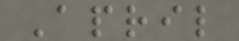April
